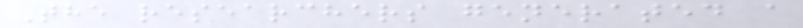The researchers generated a
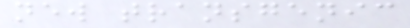new transgenic
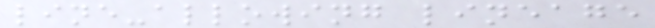line-allowing lineage
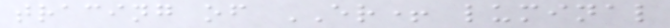tracing of ER+ luminal
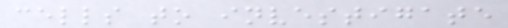cells to investigate
